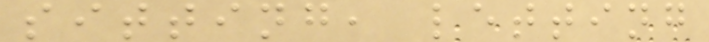sitting, letting
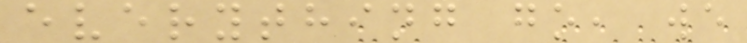everything go, we
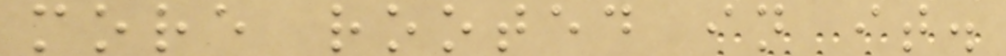more rooted in it.
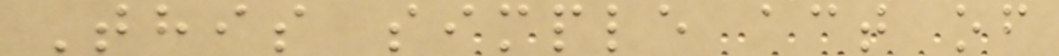This simple act of
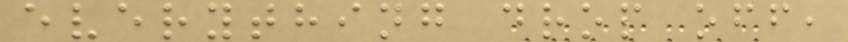everything drop off,
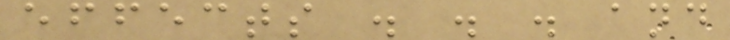effects . . . and
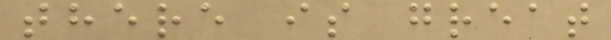there is great
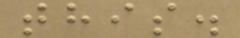this.
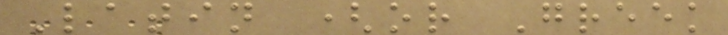Latin (or Greek
